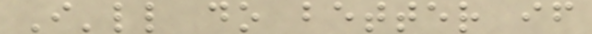I'll do better if
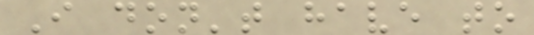I don't have to
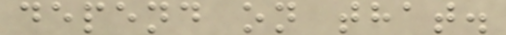depend on that.
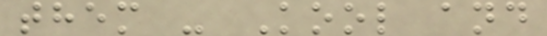them - Kool and
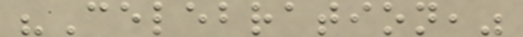"Celebration,"
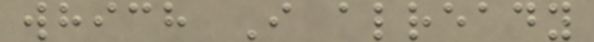which I already
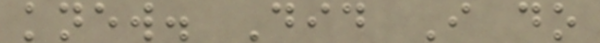knew. Did I do
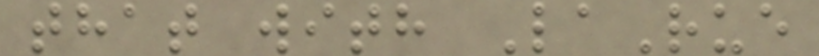that with LaRue
